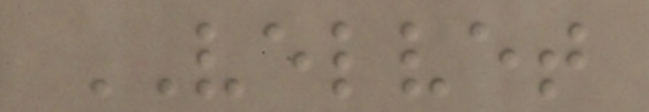VELVET
